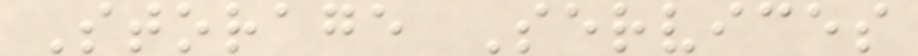Storage Services
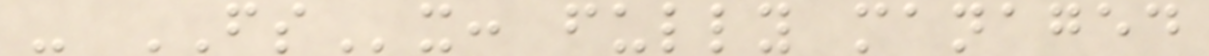- FSx: fully managed
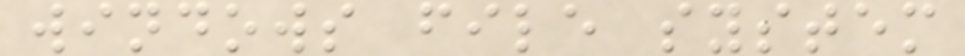windows file system
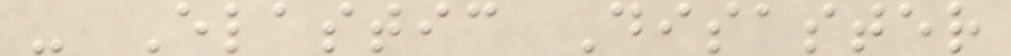- Elastic Disaster
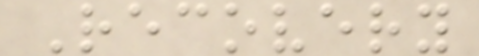Recovery
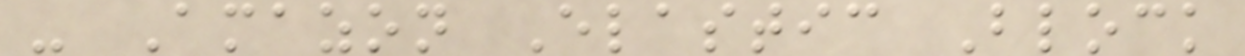- Amazon Elastic Block
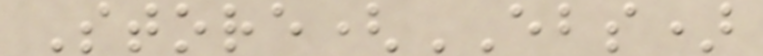Store(EBS)
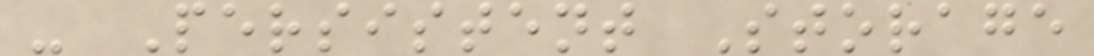- Persistent Storage
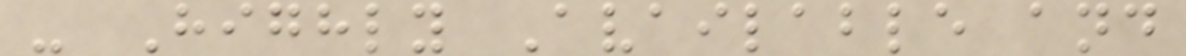- Highly Available and
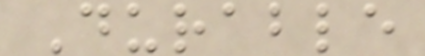Durable
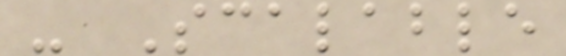- Scalable
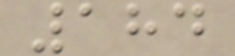184
